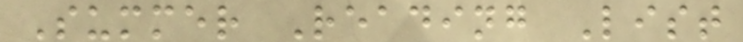Summer Reading List
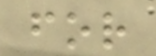for
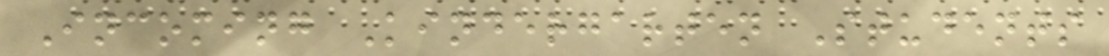Incoming Kindergarten Students
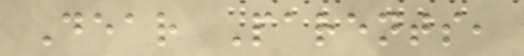Dear Parents,
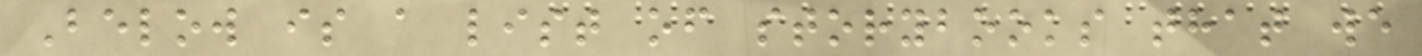Below is a list of storybooks that we
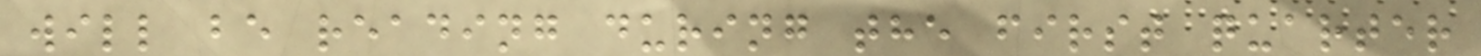will be reading during the first quarter
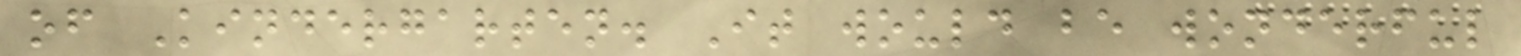of Kindergarten. It would be wonderful
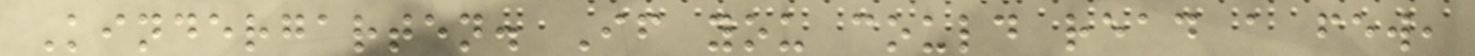Kindergarten. If you could read a few,
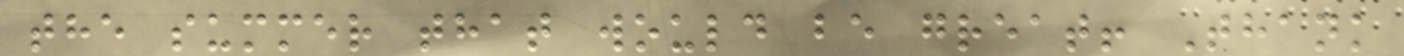the summer that would be great! Thank
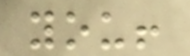you!
